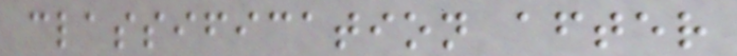classification after
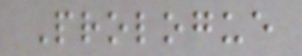Prologue
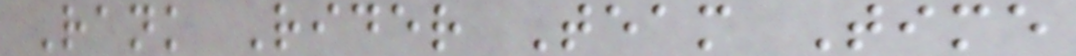Rank Rider Team Time
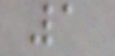1
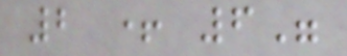2 + 6"
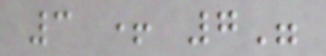3 + 7"
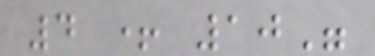4 + 10"
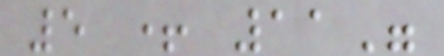5 + 11"
